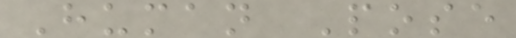Human Pose
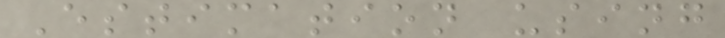Estimation using
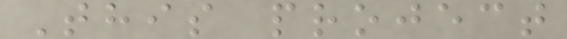This project
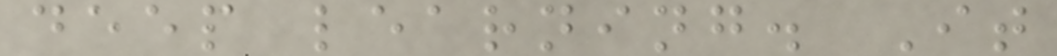deep learning. It
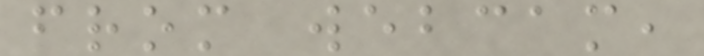from webcam,
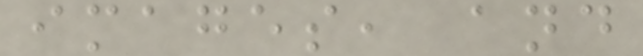images, and
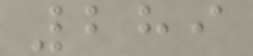289
